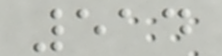514
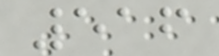516
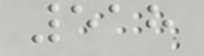518
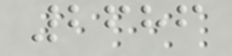2686
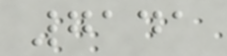7141
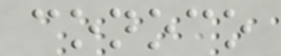conoco
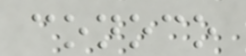conoco
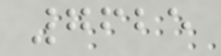7625
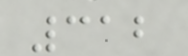312
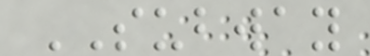SUBWAY
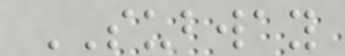SUBWAY
